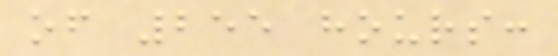of 255 hours:
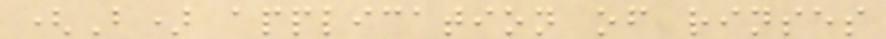(B) application of rinses
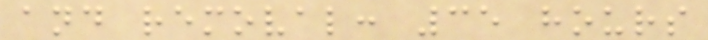and removal: 35 hours
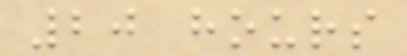20 hours
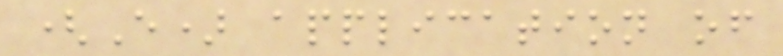(E) application of
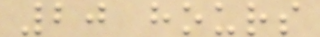20 hours
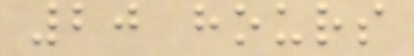20 hours
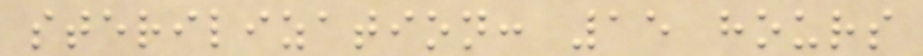sterilization: 15 hours
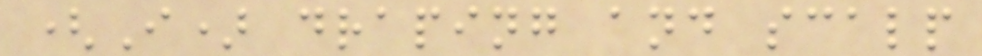(I) draping and scalp
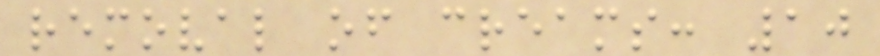removal of creams: 10
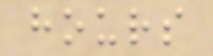hours
